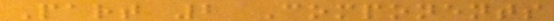Part 2 Components
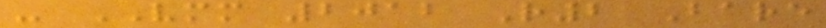- VMM 2012 R2 Bare
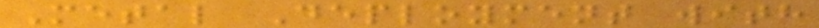Metal Deployment with
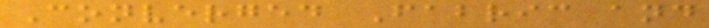Converged Fabric and
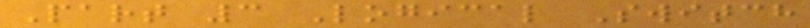Part 3 Logical Switch
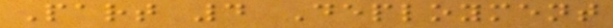Part 4 Deployment
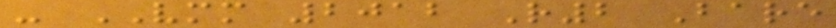- VMM 2012 R2 Bare
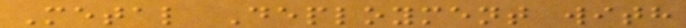Metal Deployment with
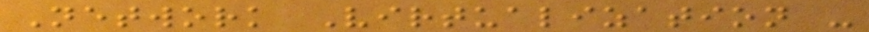Network Virtualization -
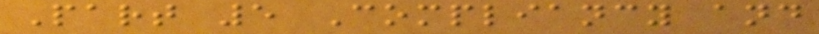Part 5 Compliancy and
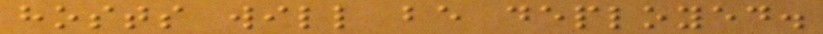hosts will be deployed.
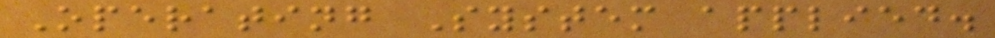Operating System applied.
